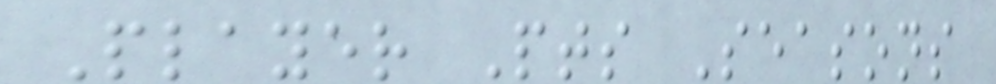Player Pts Seasons
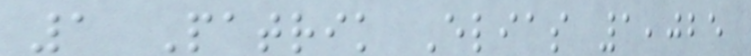1 Patrik Elias 1,025
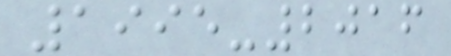1995-2016
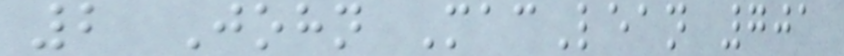2 John MacLean 701
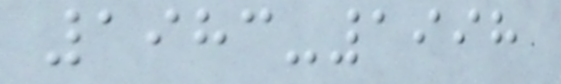1983-1998
